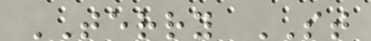TERRY ST
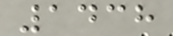1438
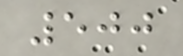500
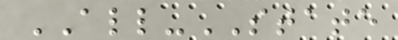ALL-STATE
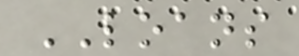LOANS
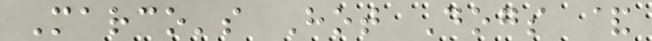Marco's Hot Dogs &
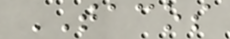TACOS
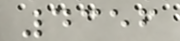4356
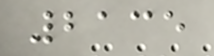2135
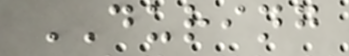DURING
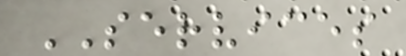SERVICES
